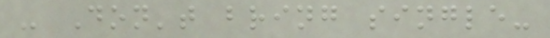- Don't bring single-
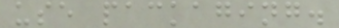use packaging.
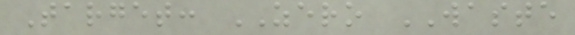Target: ZERO WASTE
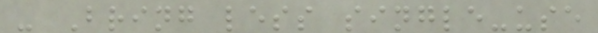- Bring less single-use
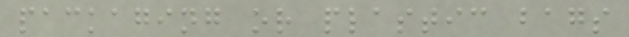packaging or plastic bags
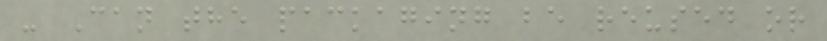- Can the packaging be reused or
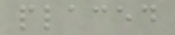placed
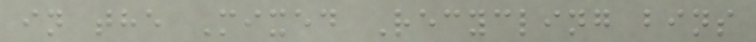in the Mixed Recycling bins
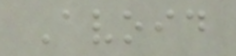Avoid
